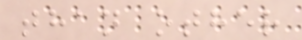than other
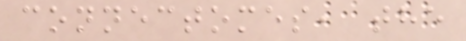connectomes, the
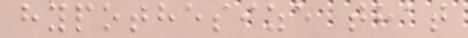hypothesize that
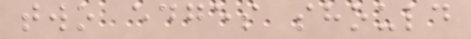two edges should
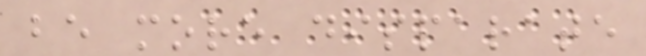be more disparate
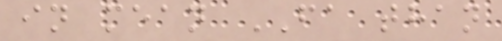in mean FA than
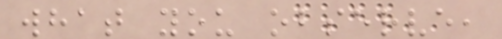what you observe,
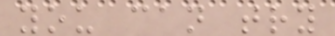you can try
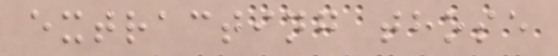extracting those
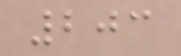203
